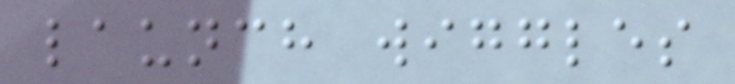launch wiggles
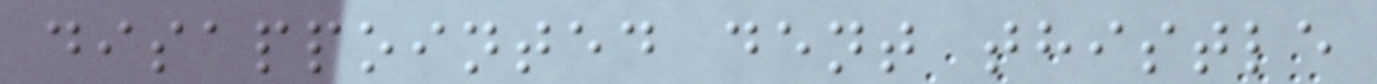disappointed dent thistle
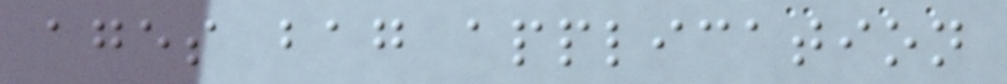ages bag application
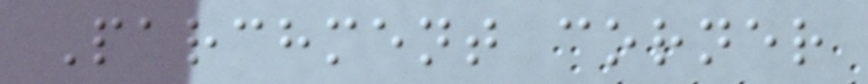Parchment corner
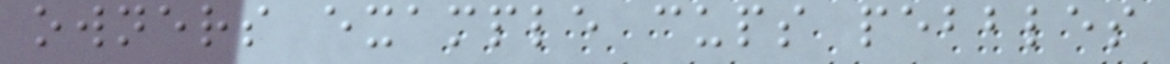owners example cups pebbles
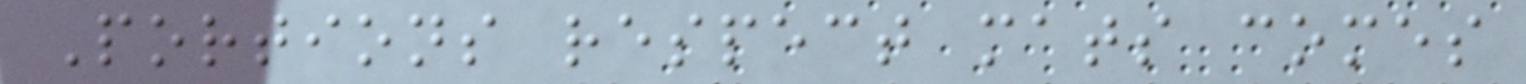Portions respect mats comes
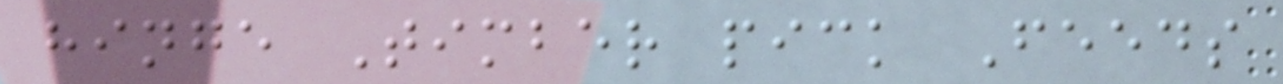hinge Timber pick Feeds
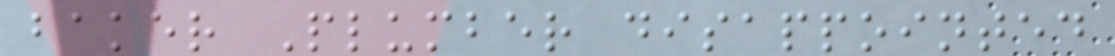baker Plumber disappointed
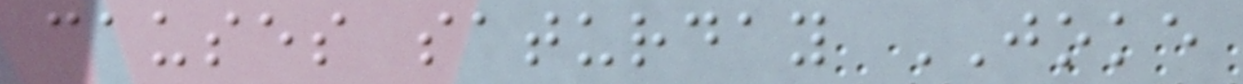causes saturday JOKE
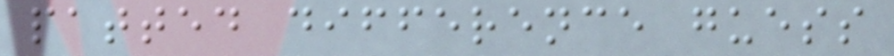patted difference guess
